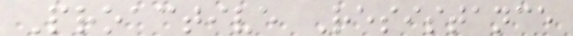Proactive Resistance
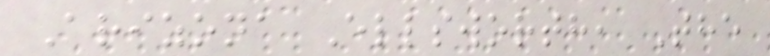Arizona Ellsworth, The
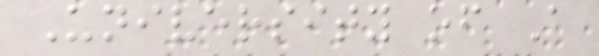University of A
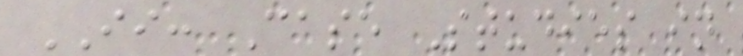II: Case Studies in
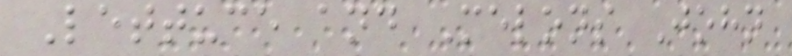Lettuce and Melons John
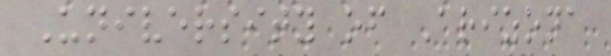University of Arizona
